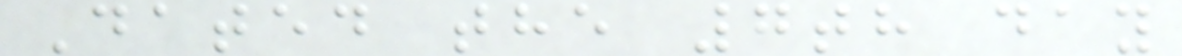Dated the 7th day
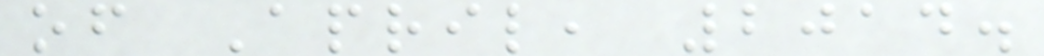of April, 2014.
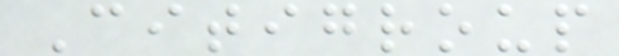Citigroup
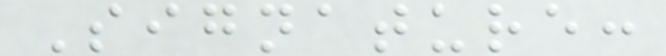Signature:
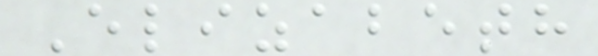Elizabeth
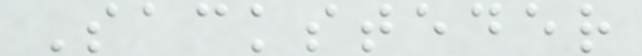Sacksteder
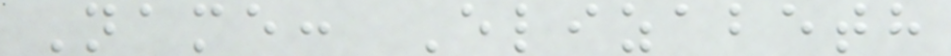Name: Elizabeth
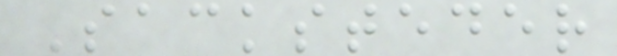Sacksteder
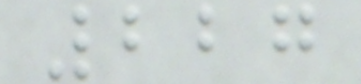227
